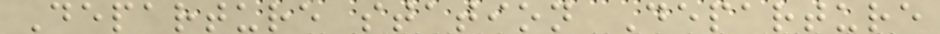Departure station Departure
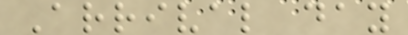Arrival day
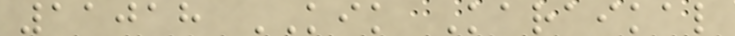11018 KIK Karaikal
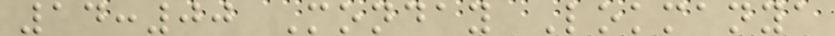14:00 Monday Lokmanya
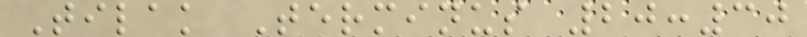Tilak Terminus 20:30
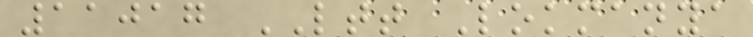11017 LTT Lokmanya
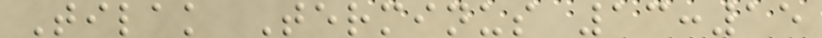Tilak Terminus 13:15
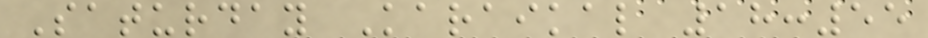Saturday Karaikal 18:55
